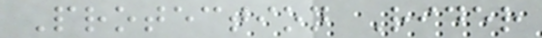Protection Rider
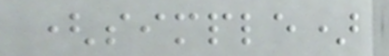(simple)
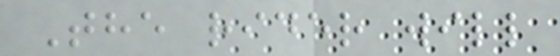The rider will
